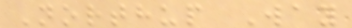Northup Way
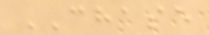CHASE
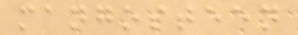mangosteen
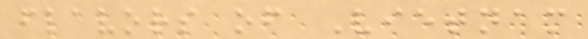flavors of Vietnam
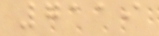7119
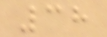38
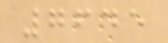7645
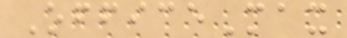OfficeMax
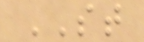ST
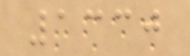1330
